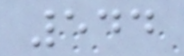544
